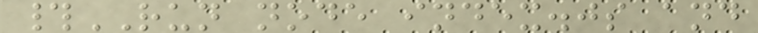#RUN node index.js and
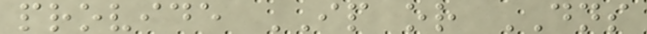provide IP or DNS
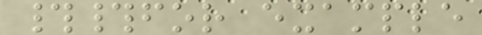##for example
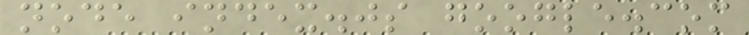node index.js google.com
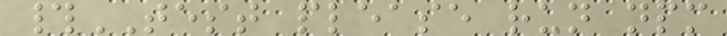#TEST please run npm
